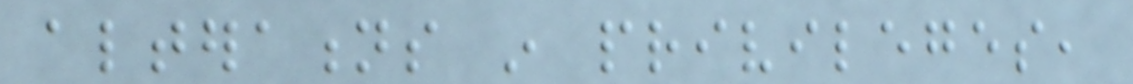alterations in privileges,
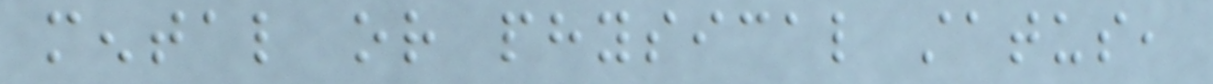mental or physical status,
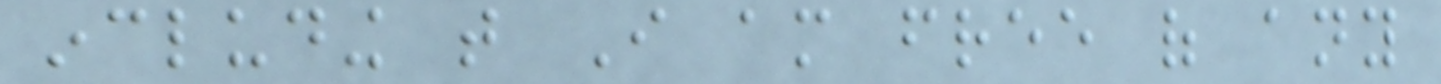including that I am free of any
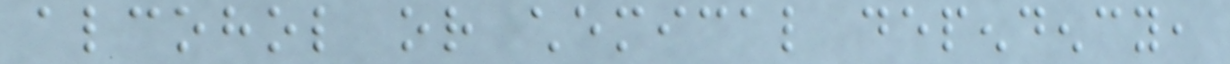alcohol or chemical dependency,
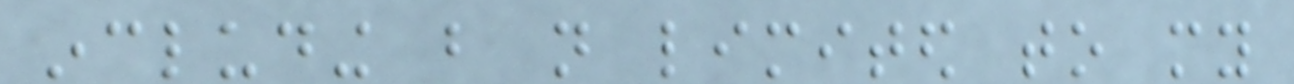including but not limited to my
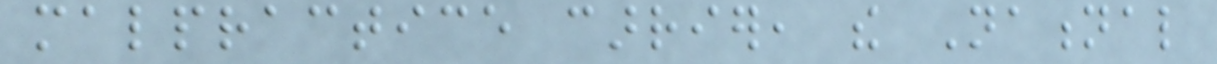malpractice carrier, the National
